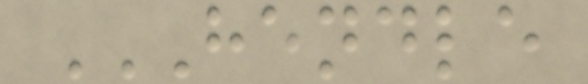HENDLE
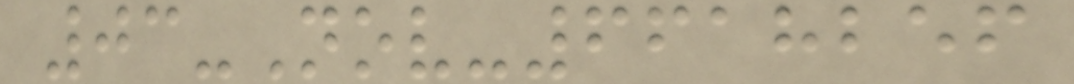03-Nov-6618256
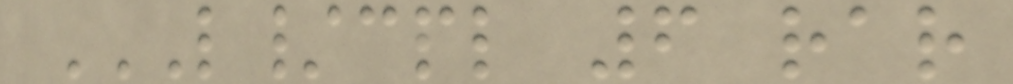L/CPL 6 RAR
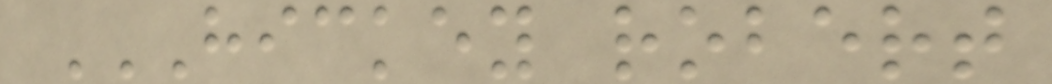HICKEY ROBERT
